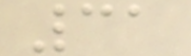31
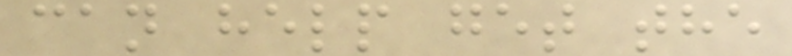can help get the
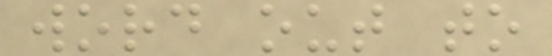word out to
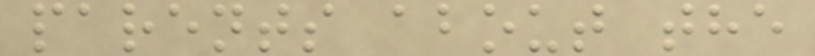parents about the
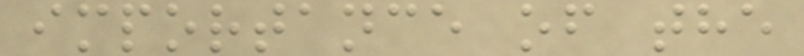importance of the
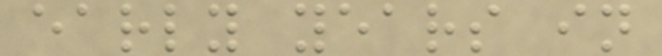early years in
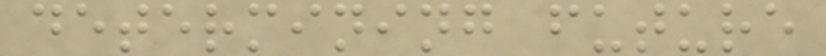determining future
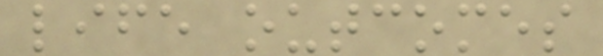life outcomes
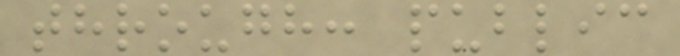through: public
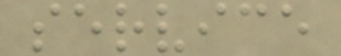service
